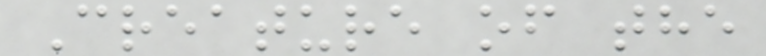Creature of the
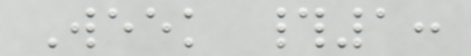Week #1:
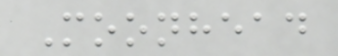Moonhead
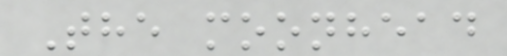The moonhead
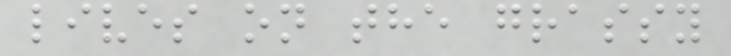lives on the grassy
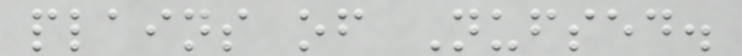plains of Nufsed.
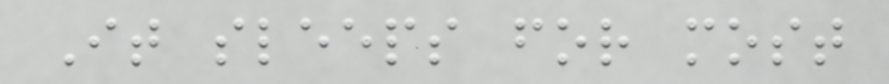It sleeps for most
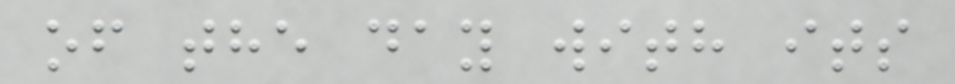of the day with its
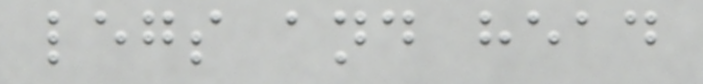legs and head
